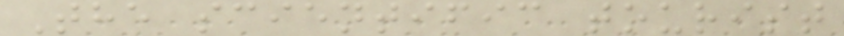The scientific tourist
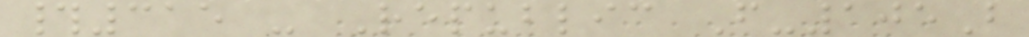#315 - Republic F-105B
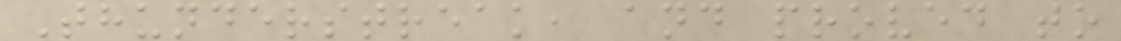Thunderstreak, and proved to
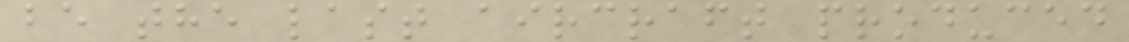be the last aircraft produced
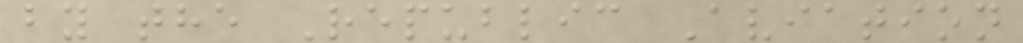by the Republic Aviation
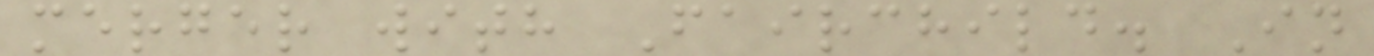merger with Fairchild. In
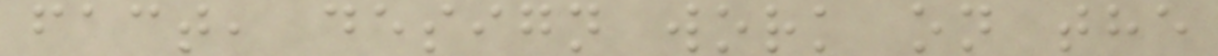fact, design work on the
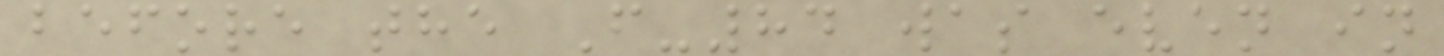before the F-84 was even in
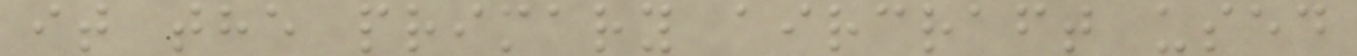it the primary aircraft used
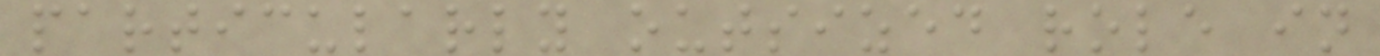particularly outsized role in
